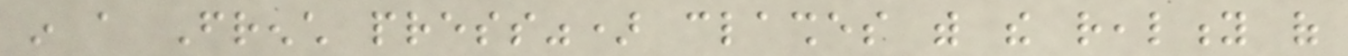in a French press") clashes with the reality of
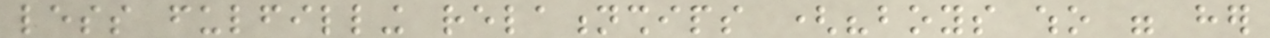less fulfilling relationships ("boys who were her
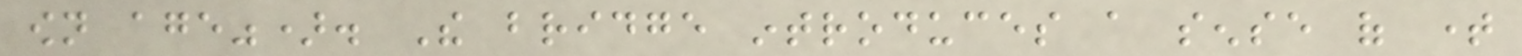own age"). The bridge introduces a sense of time
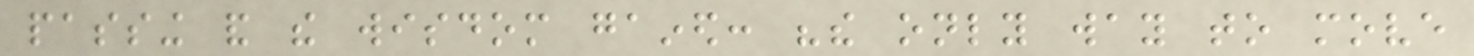passing and the wisdom gained: "the only way to move
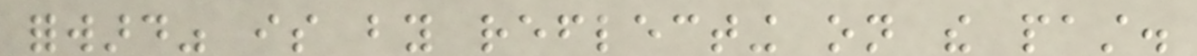forward" is by reflecting on the past.
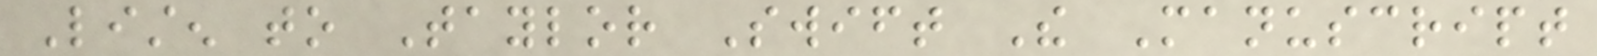Listen to Taylor Swift The Manuscript
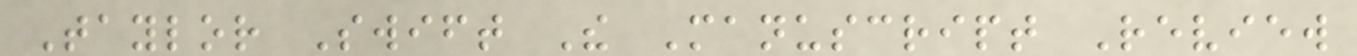Taylor Swift The Manuscript Review
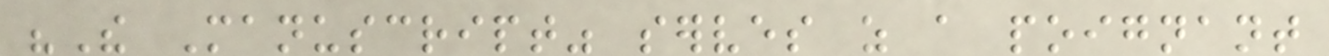"The Manuscript" serves as a poignant
